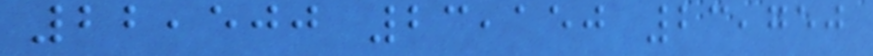22,500 23,150 23,750
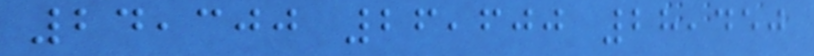24,300 26,600 28,450
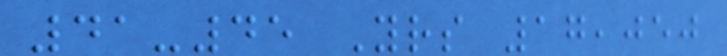41-45 Yrs 17,050
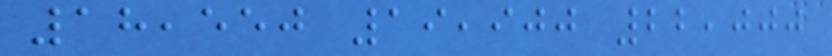18,550 19,900 22,000
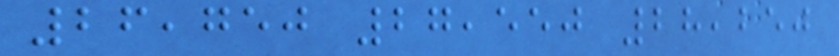26,750 27,550 28,250
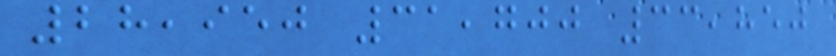28,950 31,700 33,850
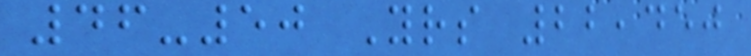46-50 Yrs 22,450
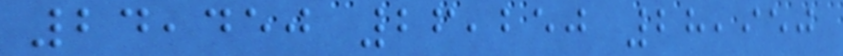24,450 26,250 28,950
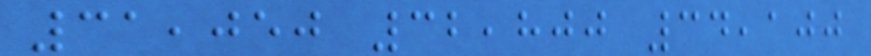31,050 32,800 34,100
